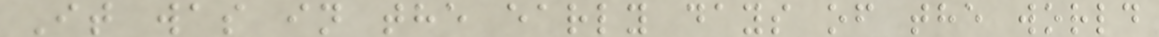It was in the early days of the world
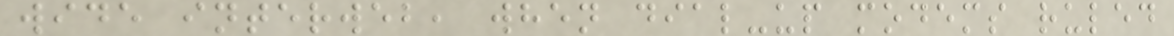wide interweb, when dial-up modems ruled
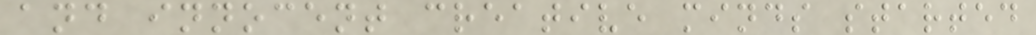and innocent creative minds started
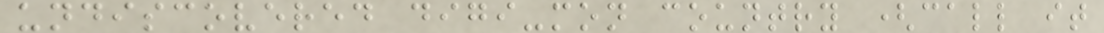undiscovered digi-mon country (call it
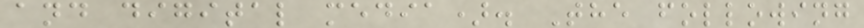and digital media). The following
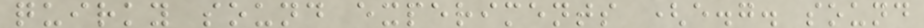quirky sound experiments (e.g. sound
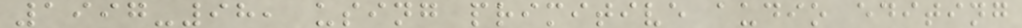1997-98, using primitive audio editing
